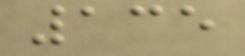135
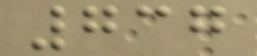737
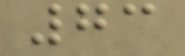73
